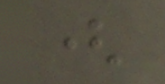(
